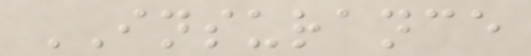INSURANCE
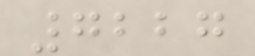7227
